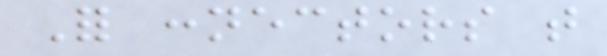For connectors that
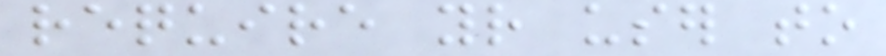require your user to
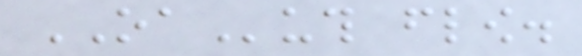OAuth flow.
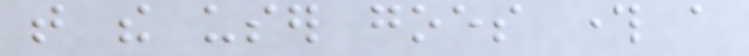that the user goes through a
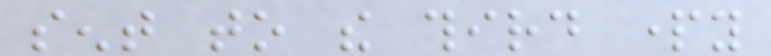sent to the third party
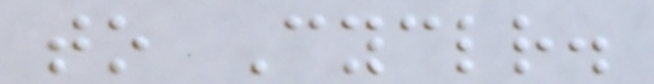to Cyclr.
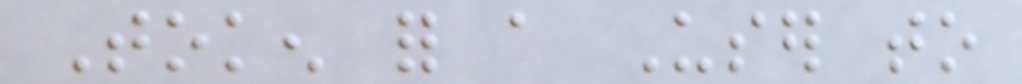Token for a User to
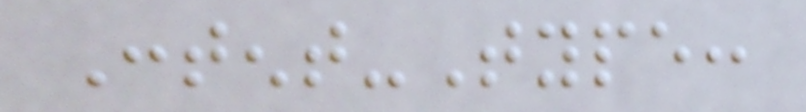Content-Type:
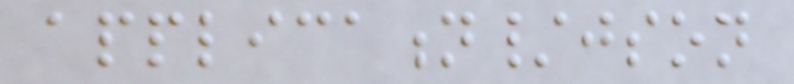application/json
